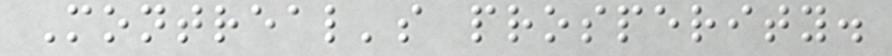Montreal's prosperity.
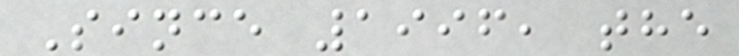Since 1996, the
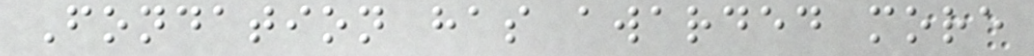Fondation has awarded more
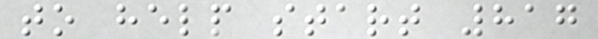to help start 817
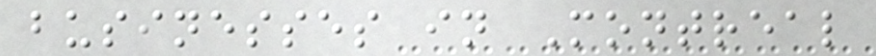businesses in Montreal
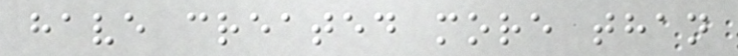have created more than
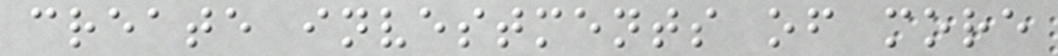create investments of more
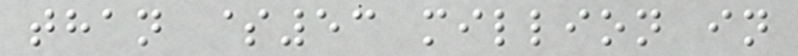than $53 million in
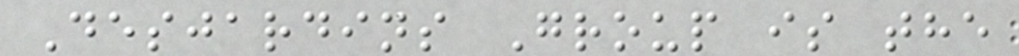Desjardins Group is the
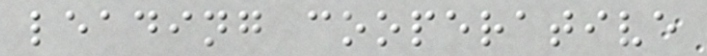leading cooperative
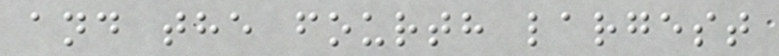and the fourth largest
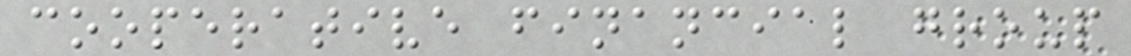cooperative financial group
